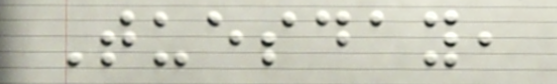Tuesday,
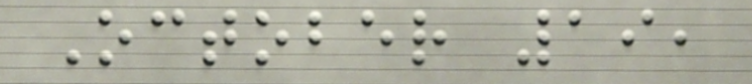October 19,
